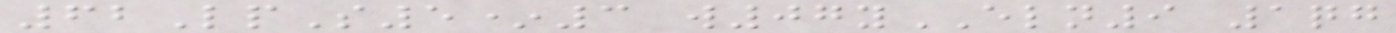62LpS5*3 w07yELN9 1qg
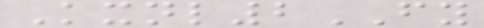Kxnl2FY
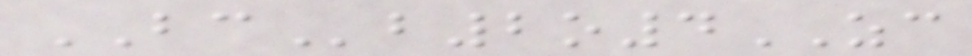BCb2o4ZC
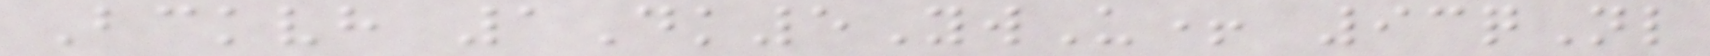Bckvh 1Dk5YwU+ 93qNl
